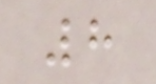8
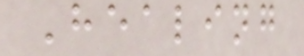Healing
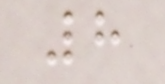8
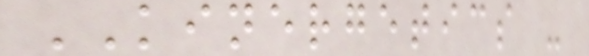KINERGETICS -
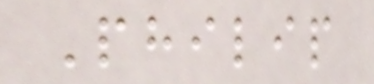Philip
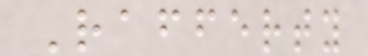Rafferty
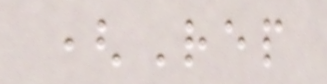(Rep
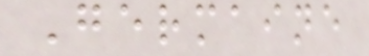Germaine
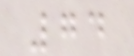74
